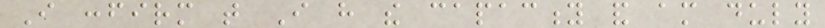I confirm that I have the capacity and am duly
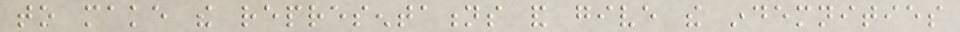to make the representations and give the indemnities
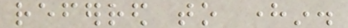referred to herein.
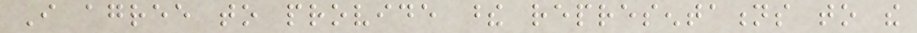I agree to provide these representations to the
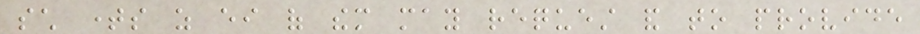such times as either of them may request and to provide
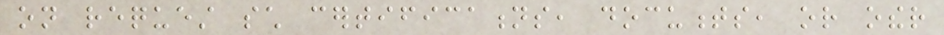on request such certifications, documents, or other
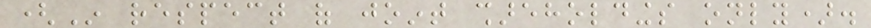(In respect of joint shareholdings only).
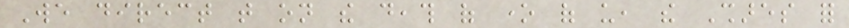We direct that on the death of one of us, the Shares for
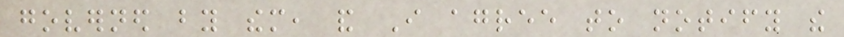governed by them, and I agree to notify the
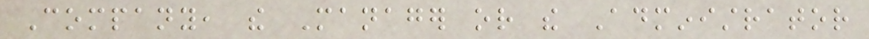Company, the Manager or the Administrator
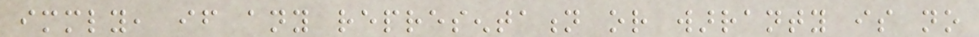immediately, if any representation or warranty is no
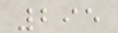295
